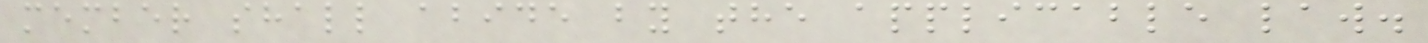member shall abide by the applicable law.
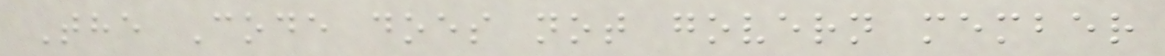The Code does not govern member
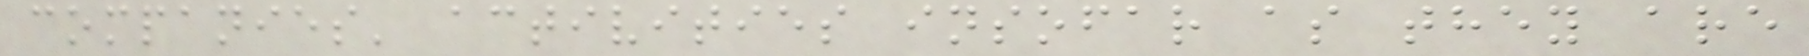companies' activities insofar as they are
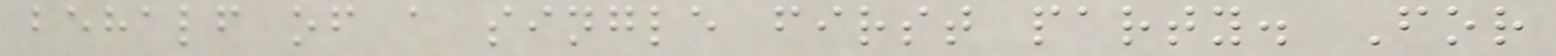behalf of a single first party. For
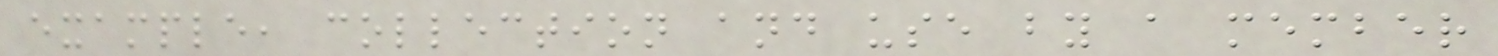example, collection and use by a member
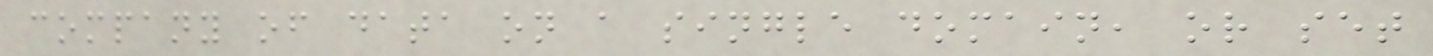company of data on a single domain, or set
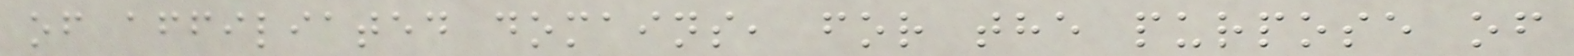of affiliated domains, for the purpose of
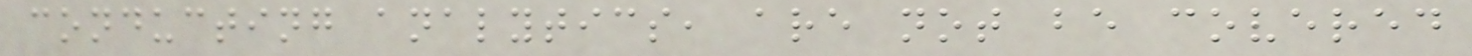conducting analytics, are not be covered
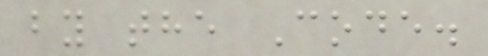by the Code.
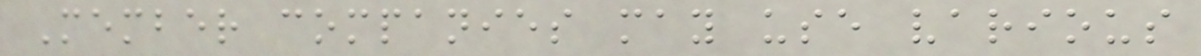Member companies may use various
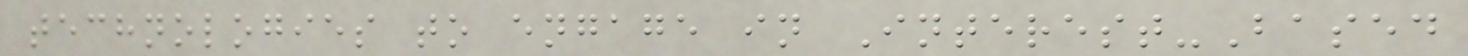technologies to engage in Interest-Based
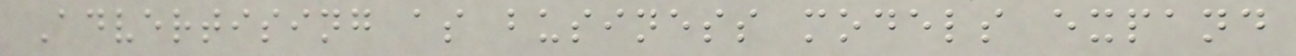Advertising as business models expand
